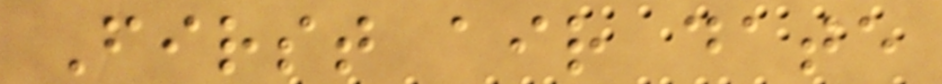First air date
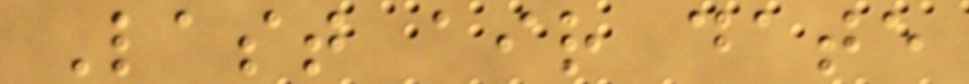Last air date
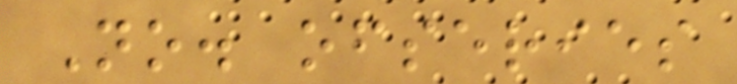No. ofseries
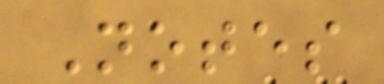Notes
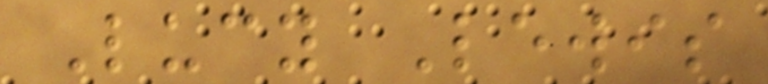Lucy Lewis
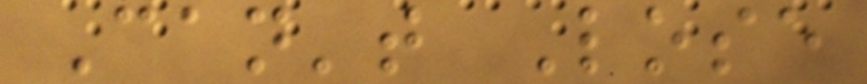Can't Lose
